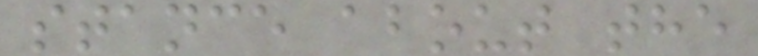stance about the
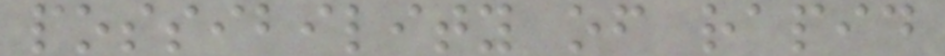possibility of rapid
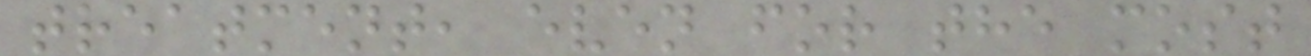treatment, even for the most
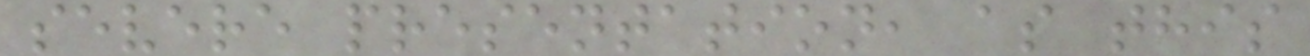severe presentation, as this
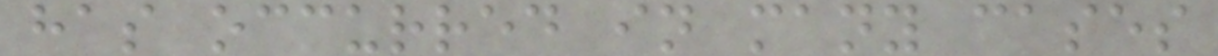has occurred in many cases
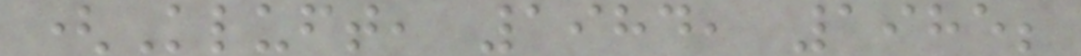(Kluft, 1984, 1985;
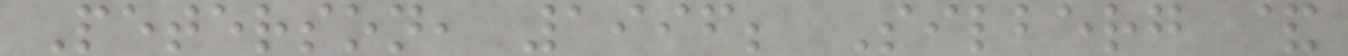Peterson, 1996; Silberg &
